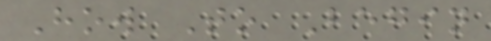How To Begin
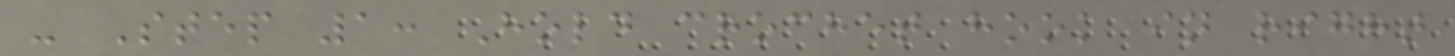- Step 1: Hold crochet hook in right
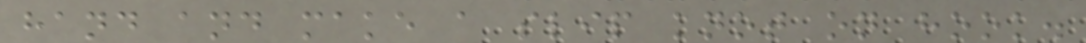hand and make a slip knot on hook.
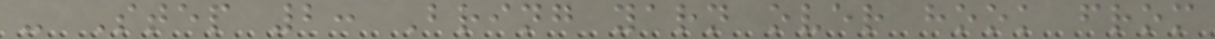- Step 2: Bring yarn over hook from
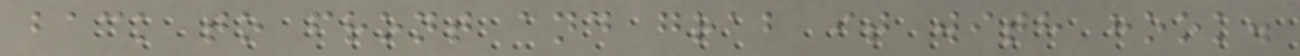back to front and grab it with hook.
